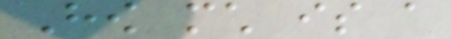How much is a
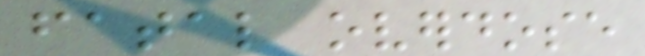fatal overdose
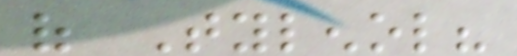of Tylenol?
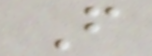From
